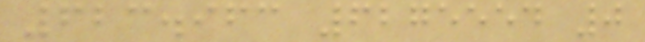623.963 6275554 0
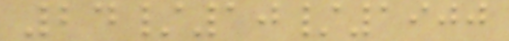24/10/1900
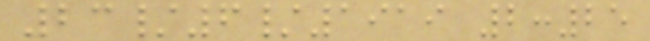23/6/1919 2:25
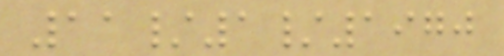11/1/1970
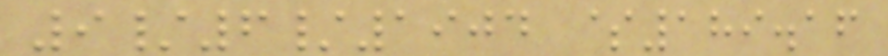9/6/1904 $189.16
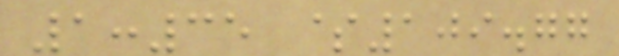1:35 $109.77
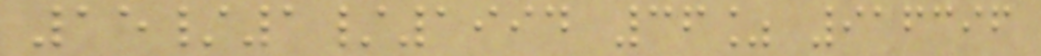15/1/1994 36% 916396
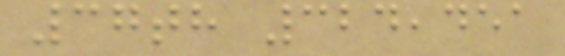37th 324,451
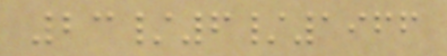23/6/1966
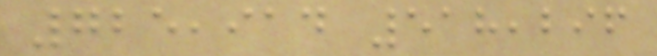725,914 518,296
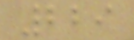229
